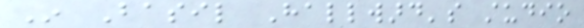In Basil Hallward's studio
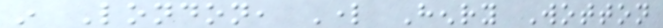in London, Lord Henry Wotton
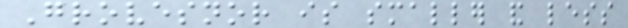Grovesnor is smaller and less
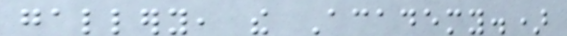gallery, the Academy.)
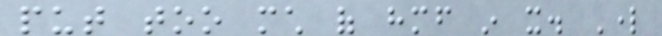put too much of himself in it. Lord
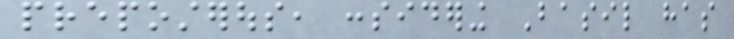preposterous, considering Basil has
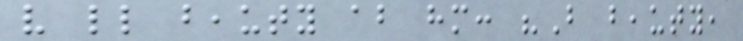very little beauty about him: "But beauty,
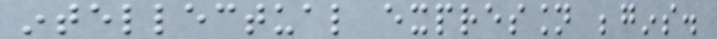intellectual expression begins.
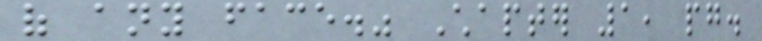of any face." Chapter 1, pg.
